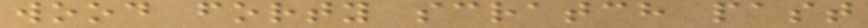wood forty scratch past
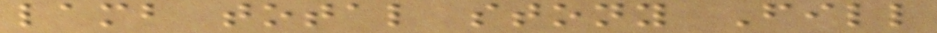lamb total stony Fill
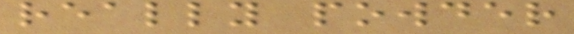really powder
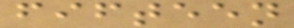fifteen
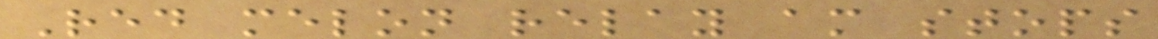Red melon relay am stops
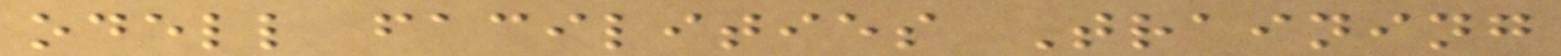odell facilities Training
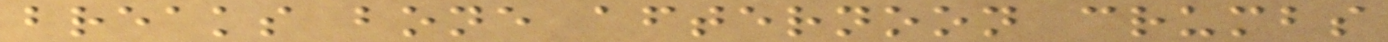breaks bone afternoon crumbs
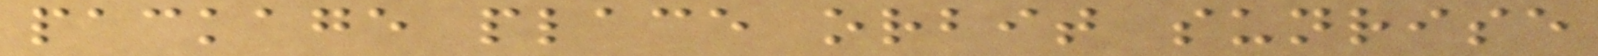package place orbit sunrise
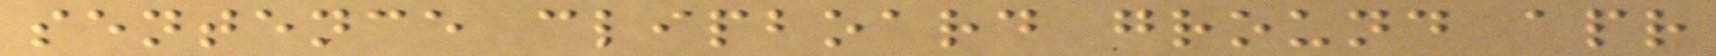sentence clipboard ground apr
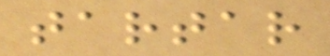tartar
